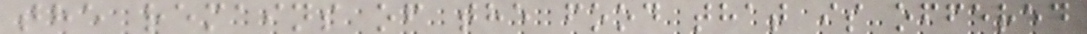the remains of the food that is offered
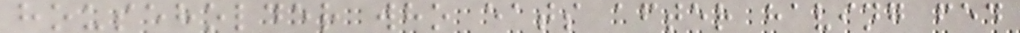householder who eats after having fed
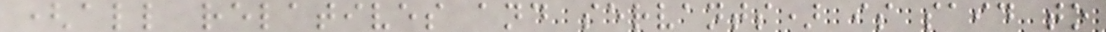(all relatives and servants) is said to
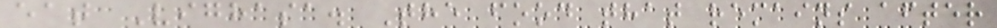eat Vighasa. The food that remains after
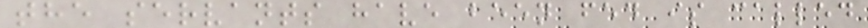the servants have been fed is called
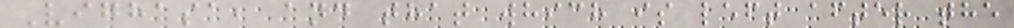Vighasa, and that which is left after the
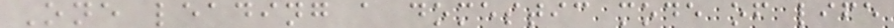One leading a domestic mode of life
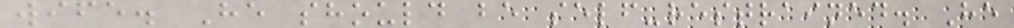wife. He should be self-restrained. He
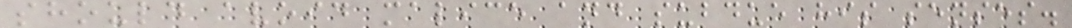should avoid malice and subdue his senses.
